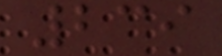239
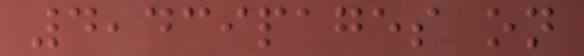4,439pages on
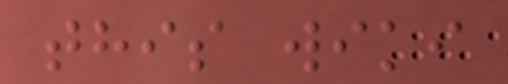this wiki
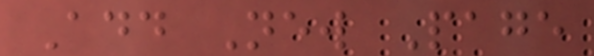Add New Page
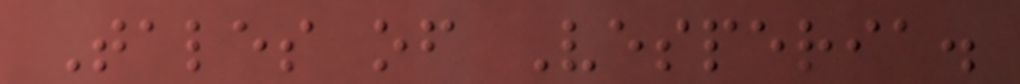Tales of Vesperia.
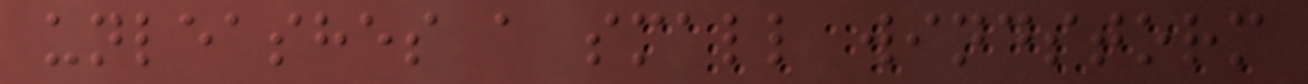unleashes a small windstorm
